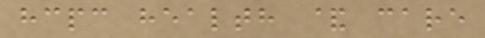hcpc health & care
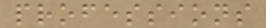professions
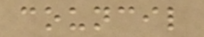council
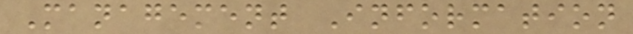Management Information
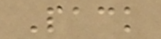Pack
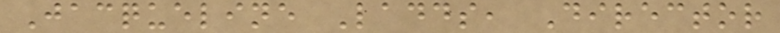Jacqueline Ladds, Director
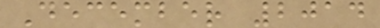December 2014
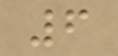6
